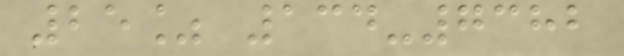25% 134-7382
